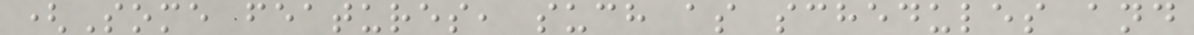(Some features, such as schedules and
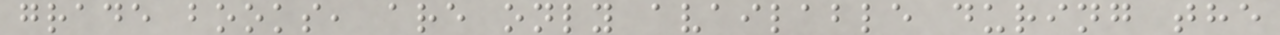grade books, are only available during the
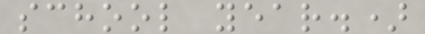school year.)
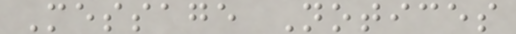Message Notices
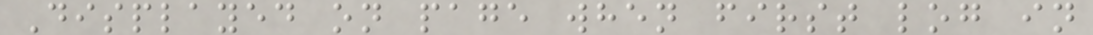Displayed on page when first log in
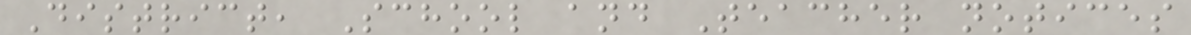District, School and Teacher notices
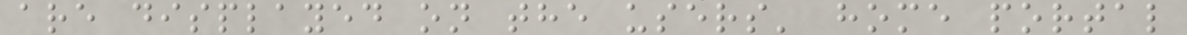are displayed on the users' home portal
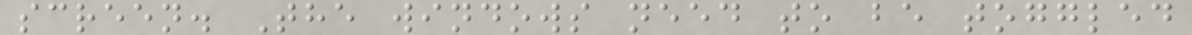screen. The windows need to be toggled
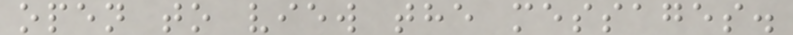open to view the messages.
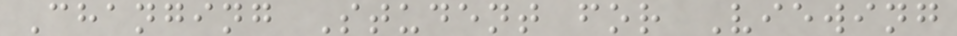Changing Student for Viewing
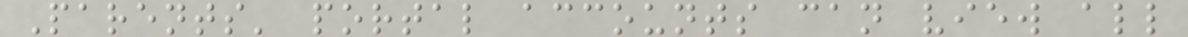Parents' portal accounts can view all
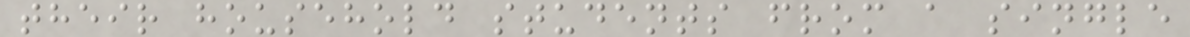their household students from a single
